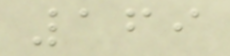169
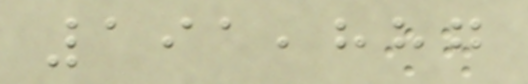191,887
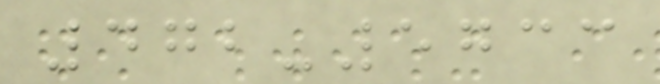472-5733
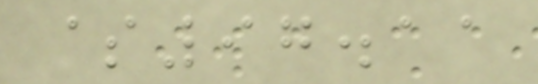$97.11
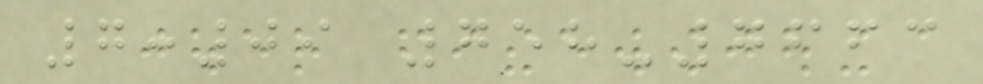7:09 758-7663
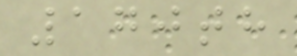170th
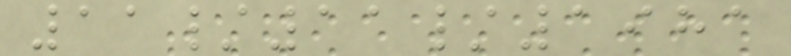11/11/1981
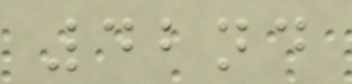42nd
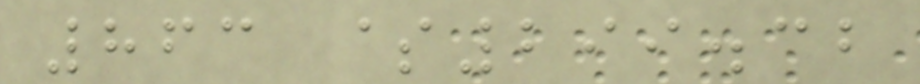863 $299.32
